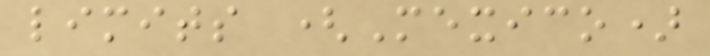limits (Mexico)
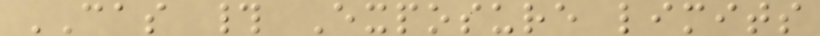CAS # Exposure limits
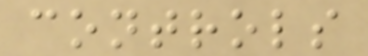controls
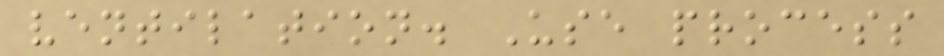ventilation. Use process
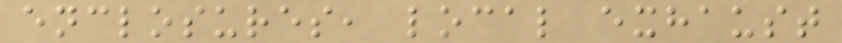enclosures, local exhaust
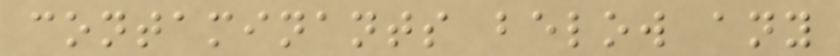contaminants below any
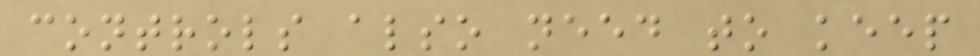controls also need to keep
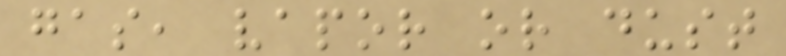gas, vapor or dust
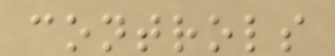controls
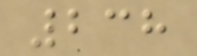238
